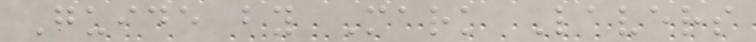Guide by Mark Lavers
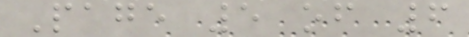Page 5 of 6
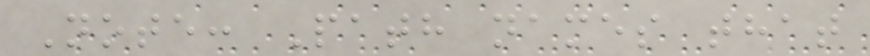Note: Path names that
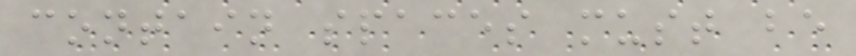contain spaces must be
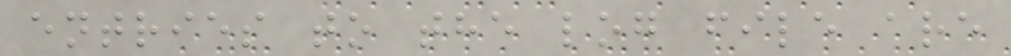entries to the log file are
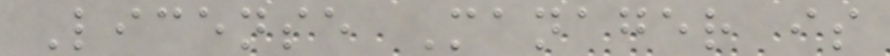License Manager is
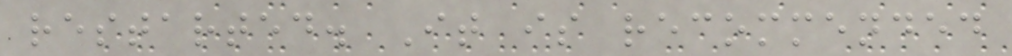restarted. It is recommended
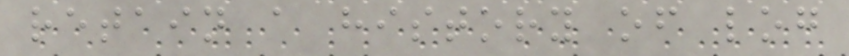retain a history of log
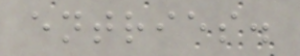entries.
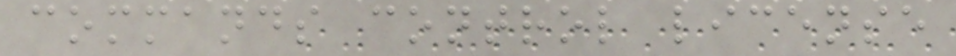commands control license
